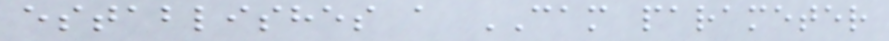establishes a CAM parameter
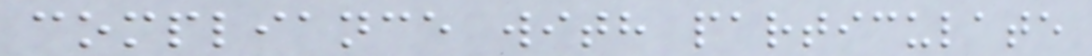compliance with particulate
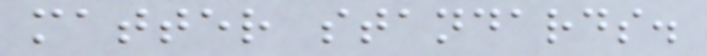matter standards.
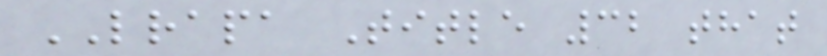LRAPA Title 32 that
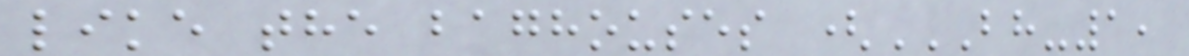like the baghouses (BH-1,
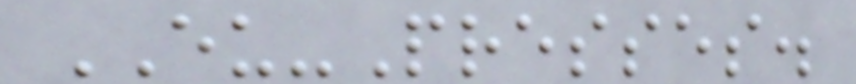EU-Presses.
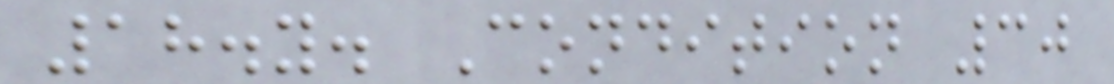18.y. Condition 30
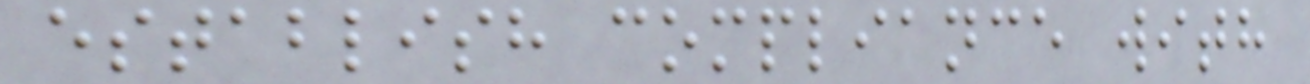establish compliance with
